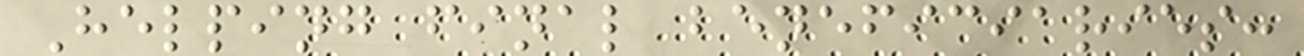Helping final beneficiaries:
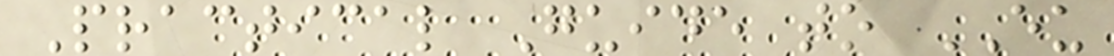Practical Guide to EU
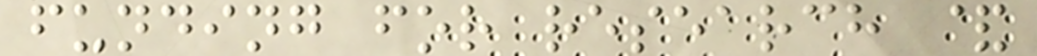funding for research &
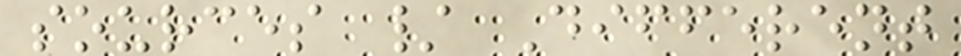sources / Different
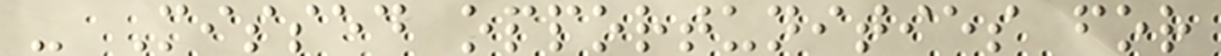- Missed opportunities for
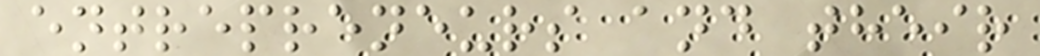entrepreneurs and their
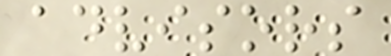advisors
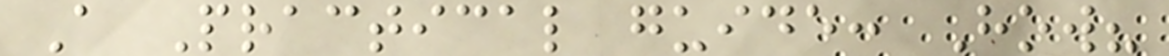A Practical guide: How?
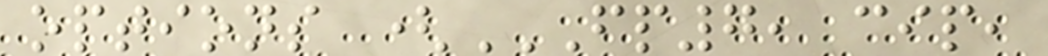options (FP7, CIP,
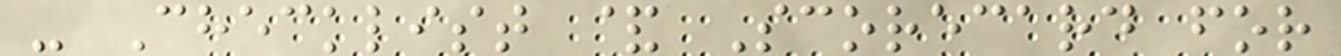- Checklist & Scorecard for
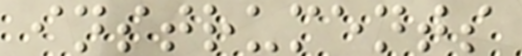instruments
